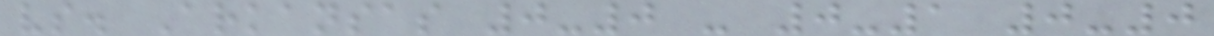vs. Arkansas 0-0 - 0-1 0-0
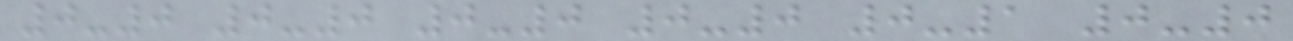0-0 0-0 0-0 0-0 0-1 0-0
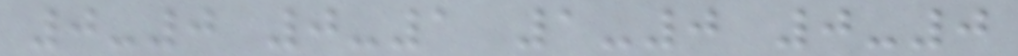0-0 0-1 1-0 0-0
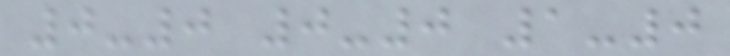0-0 0-0 1-0
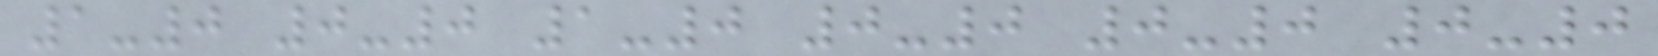1-0 0-0 1-0 0-0 0-0 0-0
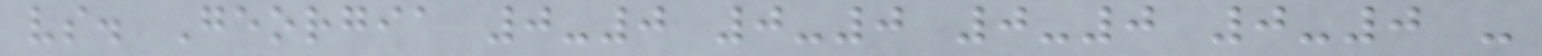vs. Georgia 0-0 0-0 0-0 0-0 -
